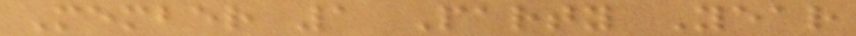Member 1 Party Year
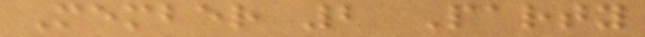Member 2 Party
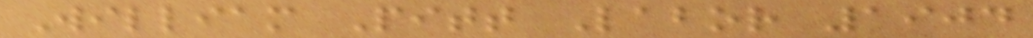William Pitt Labor 1904
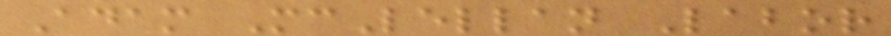Adam McLellan Labor
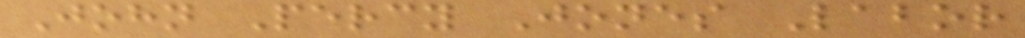John Percy Jones Labor
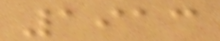1913
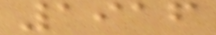1916
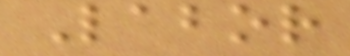Labor
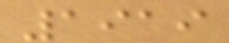1919
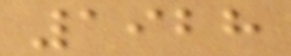1928
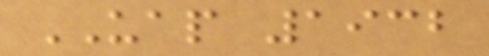UAP 1932
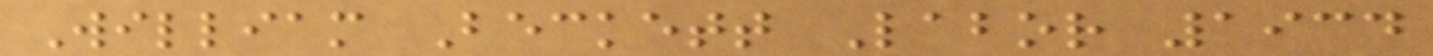William Beckett Labor 1934
